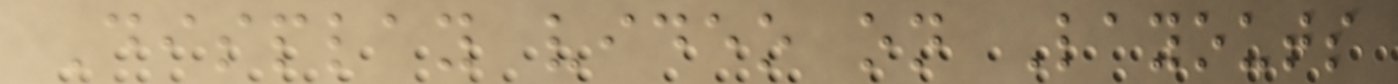Display video on Layouts
